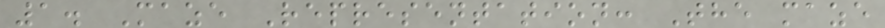1. Maze Representation: The maze
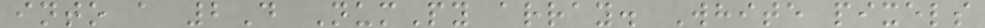into a 2D NumPy array. White pixels
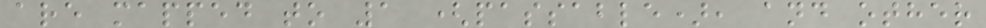are mapped to 1 (passable), and other
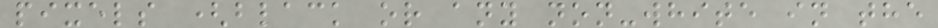pixels (black or any non-white in the
